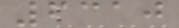6310
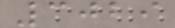3029
